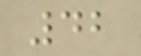42
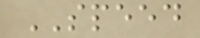SPEED
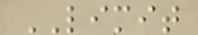LIMIT
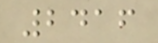2416
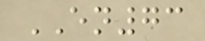EN73
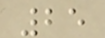25
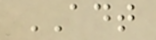ADT
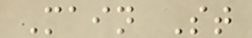Main St
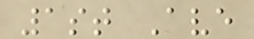1st Ave
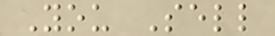You Sell
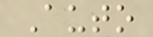Auto
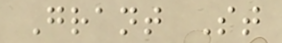Grant St
